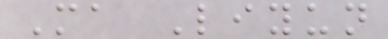Ma Liyun
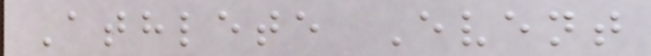Athlete Event
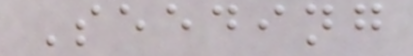Seeding
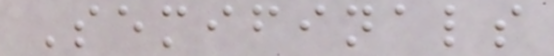Semifinals
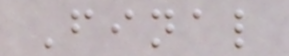Final
